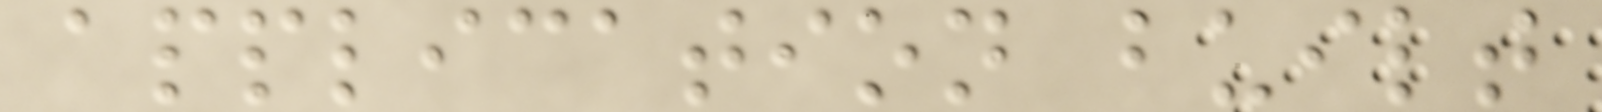application built
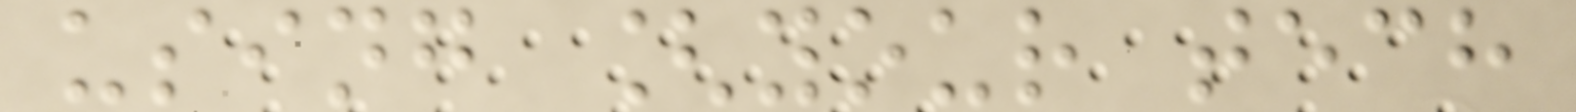using [your tech
